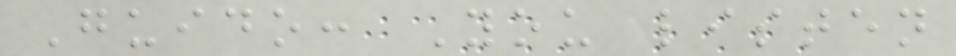Guido: You listen
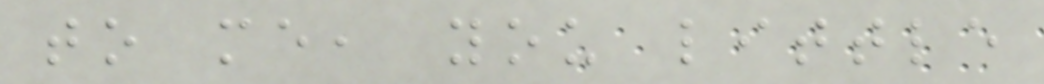to me, you little
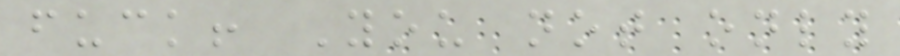fuck! You not only
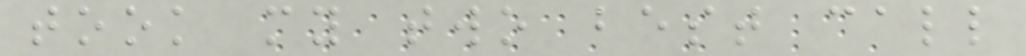took my two best call
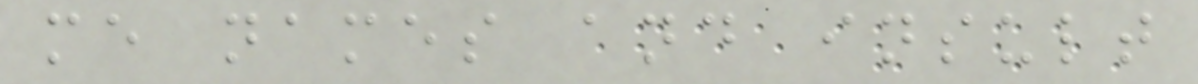me names and insult
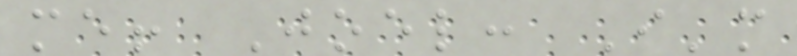me! Joel: I'm
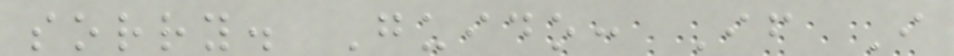sorry. Guido: If I
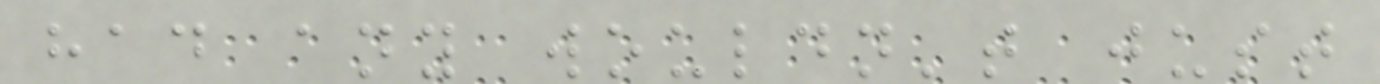had any wouldn't just
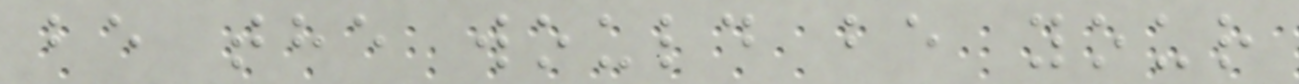be the would be your
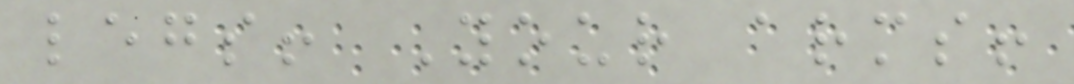legs! Your arms!
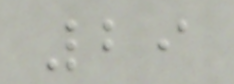29
